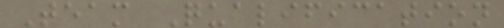Team Qualification
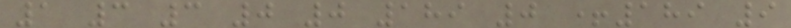1 3 3 0 0 189 0 +189 9
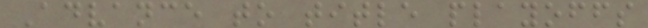Advance to title playoffs
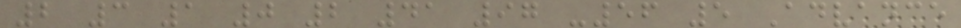2 3 1 0 2 41 97 -56 5 Advance
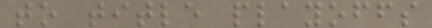to title playoffs
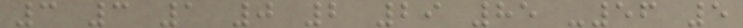3 3 1 0 2 29 85 -56 5
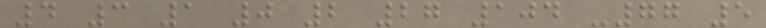4 3 1 0 2 27 104 -77 5
